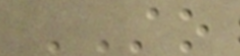STO
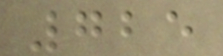725
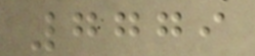7779
